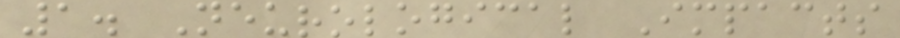1. Neurological Impacts
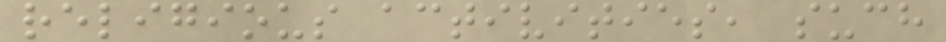religious activities, such
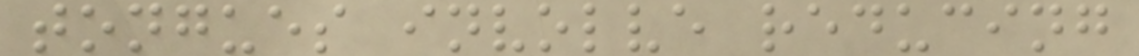tongues involve reducing
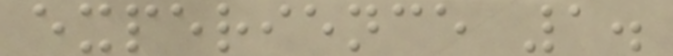experience 1.
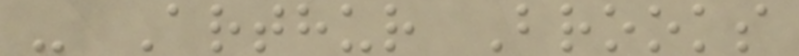- Arthur Brooks
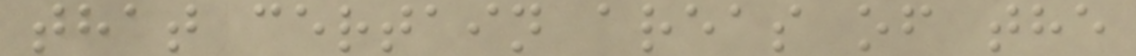that certain areas of the
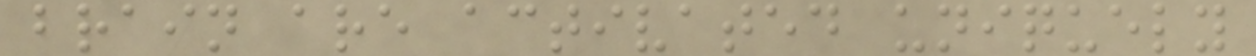brain are activated uniquely
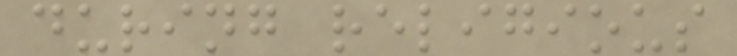during religious
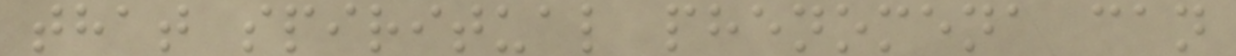that spiritual phenomena can
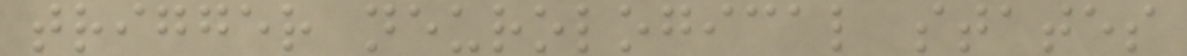trigger neurological states
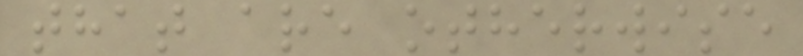that are otherwise
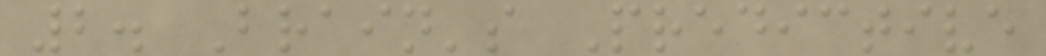2. Brain's Predictive
